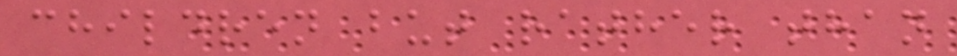children but rather than
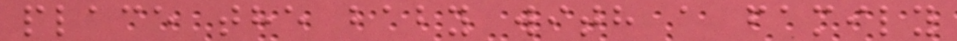place the baby with a family
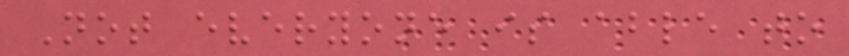Not everyone is able to
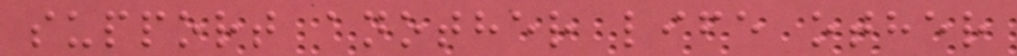support another life other
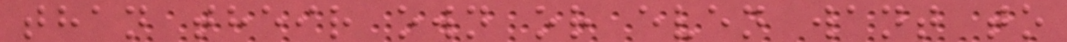than their own or even want to
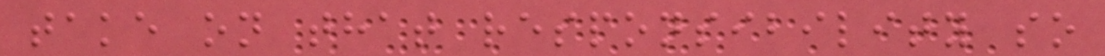take on that responsibility so
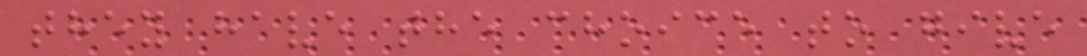they have the choice to give
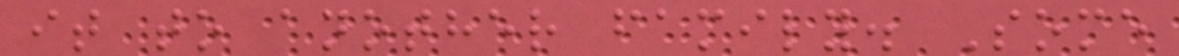it to another family. Some
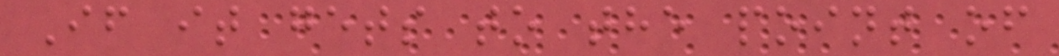If it gets to the point of
